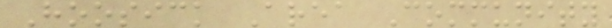Hoosick Area Community
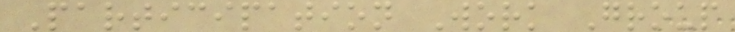Participation Work Group
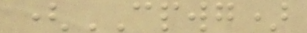(CPWG)
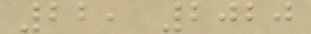22, 2020
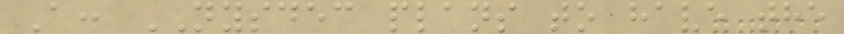A: NYSDEC plans to have the
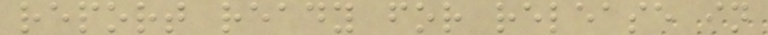report ready for release in
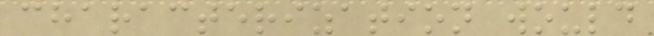characterization would
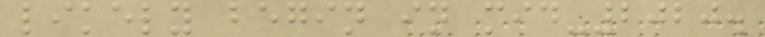likely begin in mid-2020.
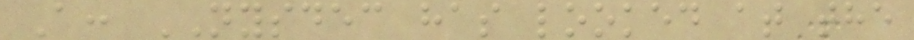A: NYSDEC has looked at the
